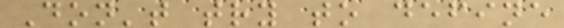Don't try to define
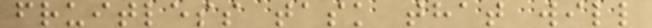fruitless task that will
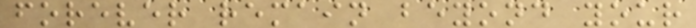forever remain beyond your
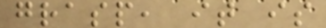grasp, it is
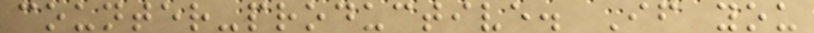counter-productive. If you
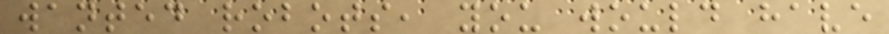wanted robots, you would have
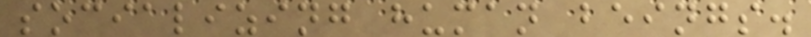socializing human beings.
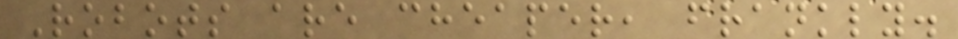Robots are cheaper, frankly.
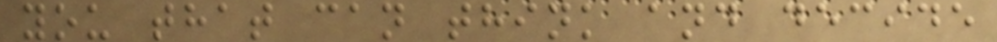you that can think and decide
